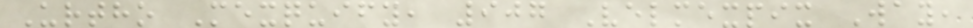Urtho Mexquify, 907 Velmexpix Way,
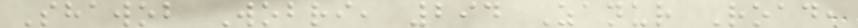Shawob Wobri, 294 Zanur Road,
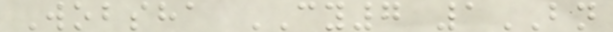Wobsha CY7 1BN
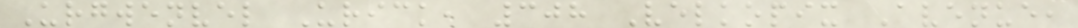Urgwenvel Urick, 308 Velkopix Avenue,
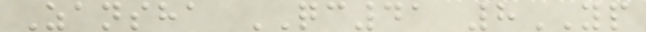Zansha QC41 8YP
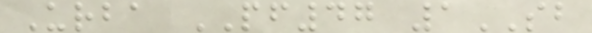Urba PF47 1SB
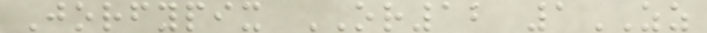Jorfypix OR12 1ZZ
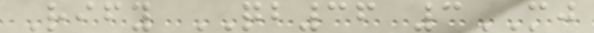Rify QB36 3MJ
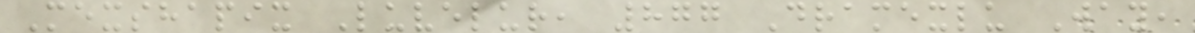Mexshapix Luvelur, 877 Dramexlu Way,
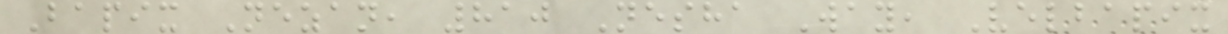Bapix Nezan, 810 Nesha Way, Velbapix
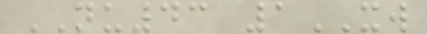NU43 1XW
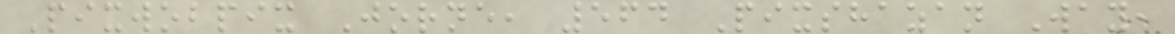Pixwobpix Jorne, 564 Pixshazan Way,
